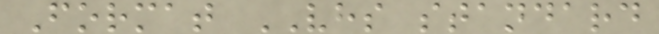Format VHS standard
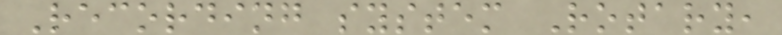Recording system Rotary,
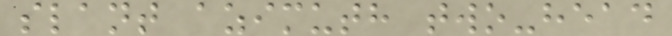slant azimuth two-head
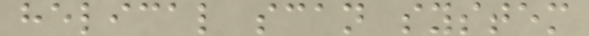helical scan system
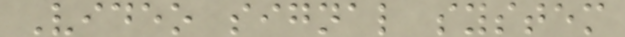Video signal system
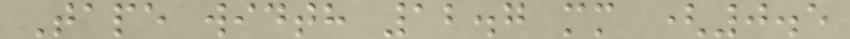Tape width 12.7 mm (0.5
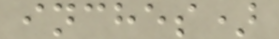inches)
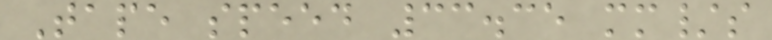Tape speed 33.35 mm/s
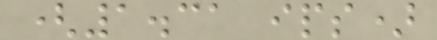(1.31 ips)
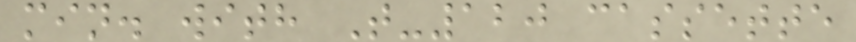min. with T-120 cassette
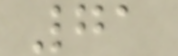71
